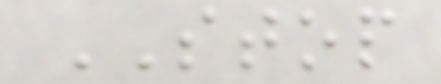STOP
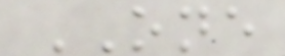ONE
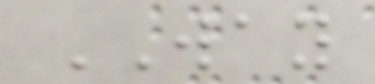WAY
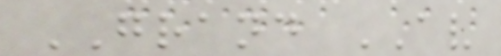GRAND AV
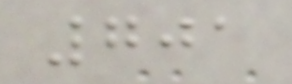701
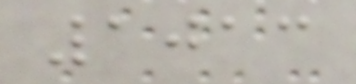1013
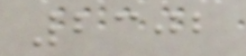2302
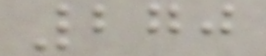270
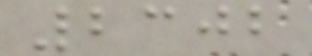2302
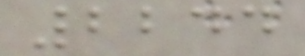2244
